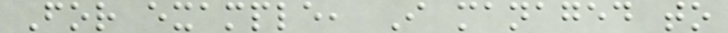For example, I managed to
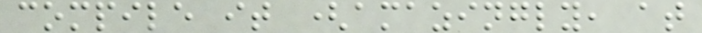compile it (amazingly, at
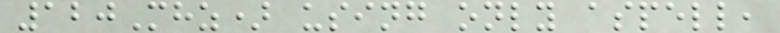120Mhz) using only aspell,
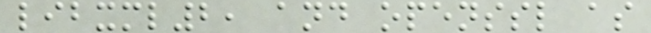libxml2, and openssl as
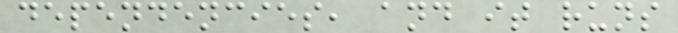dependencies, and it runs
